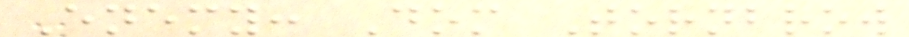Enemy: Dom Tornbrow
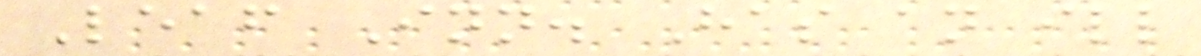Leaf Inn. Has an ill
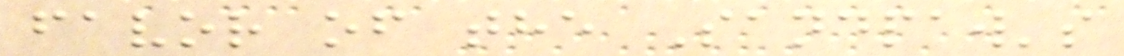favor of the Sandpaw's
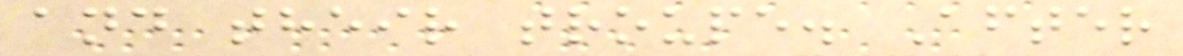and their troupe. After
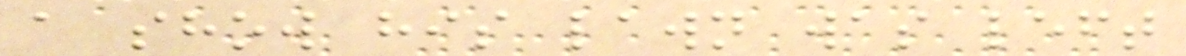a show his lawn was left
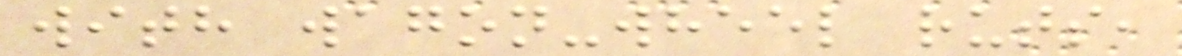with wagon-wheel ruts,
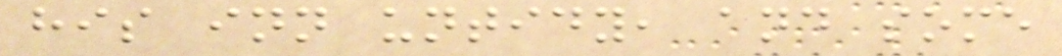his inn untidy, and some
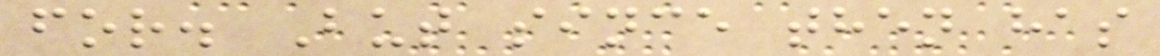for. But since then has
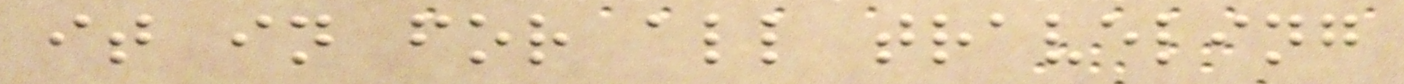it in for all traveling
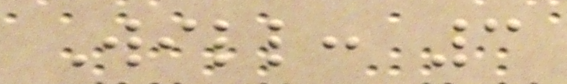Will: 3
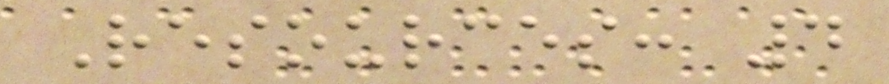Resources: 4
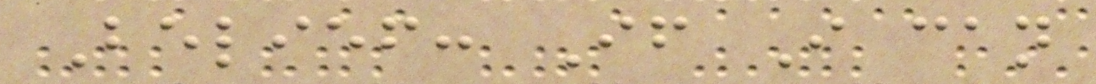Belief: If I can
